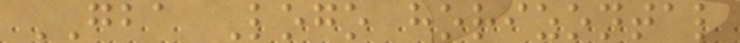GBA Logo horizontal
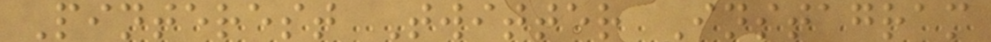Pinterest Twitter Instagram
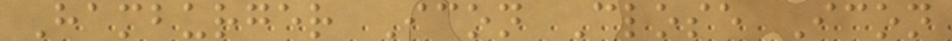Hamburger Icon Close Icon
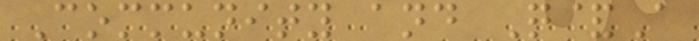Community and Q&A
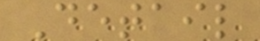Detail
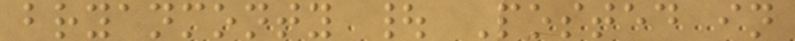bryanmonty | Posted in
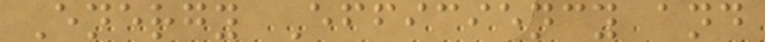Energy Efficiency and
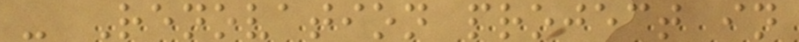- Renovation project in
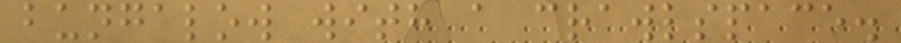bungalow with a crawlspace.
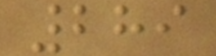289
